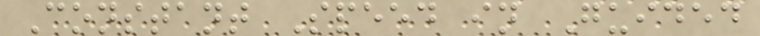Constant Speed in Guided
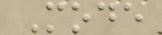Mode
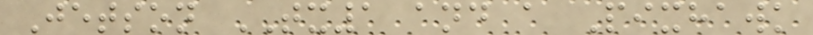Jetson TX1 and a Pixhawk
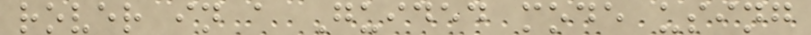rover in a Guided mode using
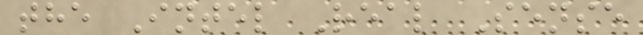the Intel Real Sense
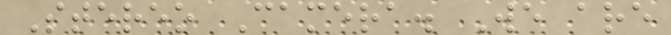Stereo Camera. We are
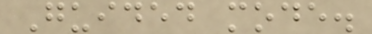Guided mode.
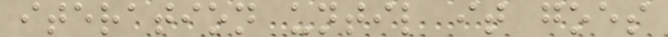iteration until it goes
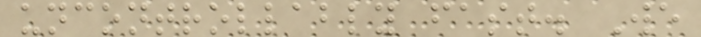uncontrollably fast. We
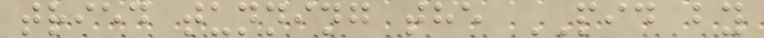tried tunning the PID by
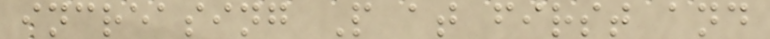increasing P at first and
